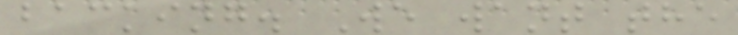backing. We want the
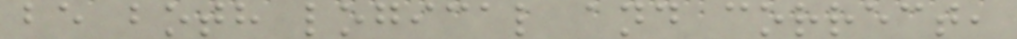be both logical and correct,
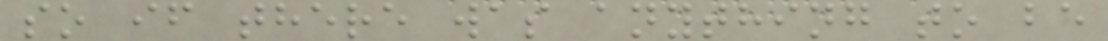so if there was anything to be
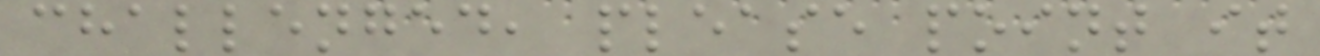challenged, please point it
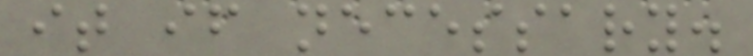it if necessary.
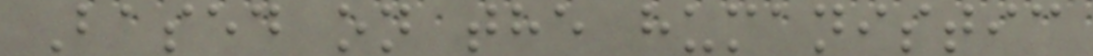Based on the humanistic
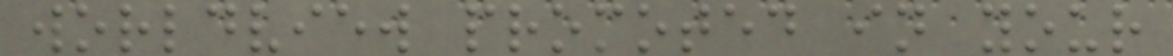worldview promoted in your
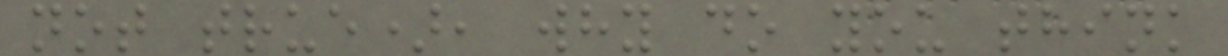not true), why do you think
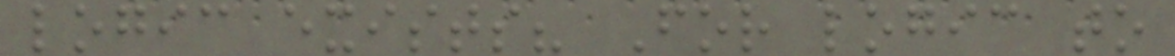logic exists? For logic to
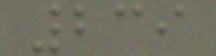239
